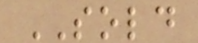SOLD
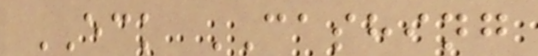ECK CASHING
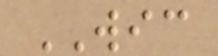WIC
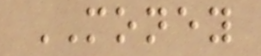MONEY
